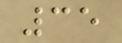35
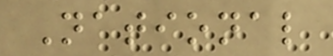National
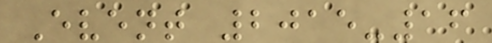Event 2015-16
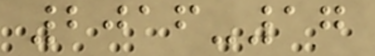2016-17
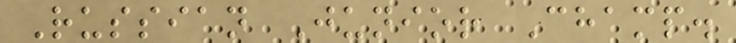Russian Junior Champ.
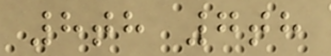8th 7th
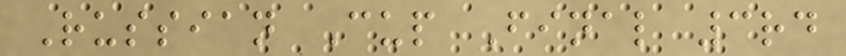Russian Cup Final 3rd
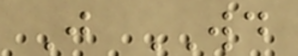J WD
